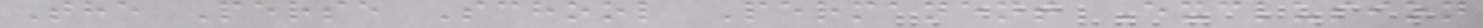The Perse School Permanent Exclusion
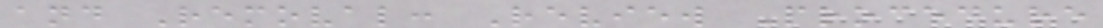and Removal: Review Procedure
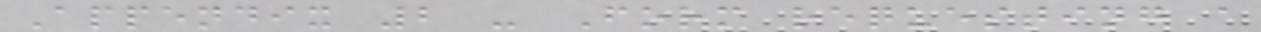Appendix 2 - Form requesting a
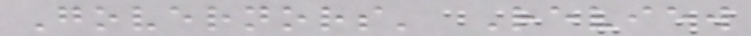Governors' Review
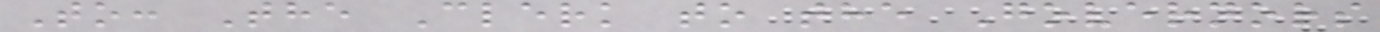To: The Clerk to the Governors
